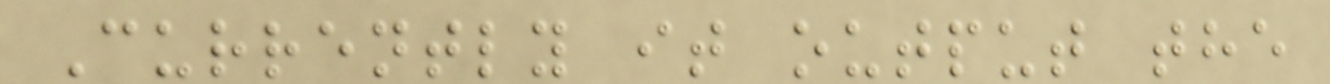Currently it output the
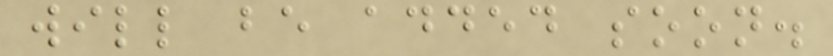will be added soon.
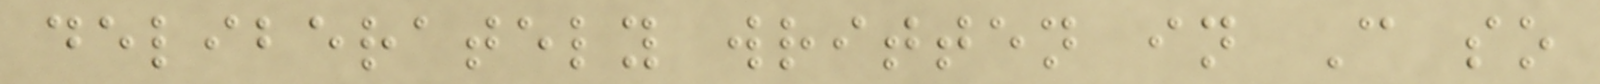deliberately written in C so
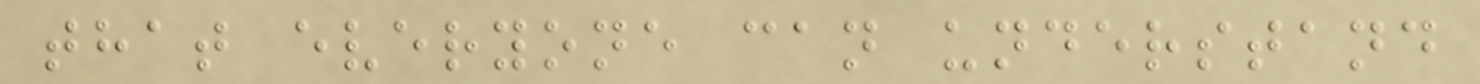that everyone can understand
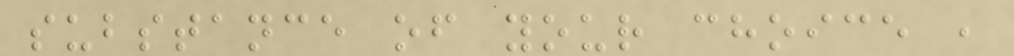substance of your choice ,
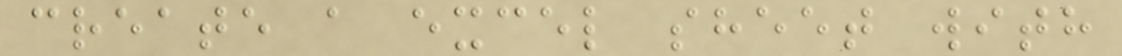create a excel sheet with
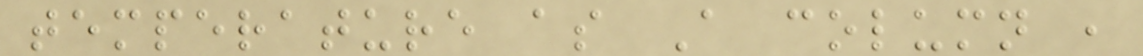temperature as A column ,
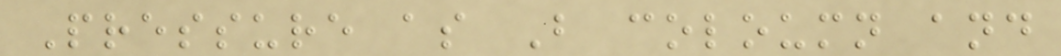Pressure as B coloumn and
